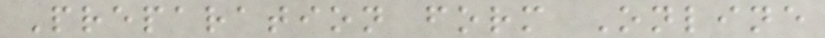Preparation form Online
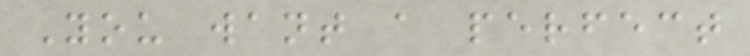You want a perfect
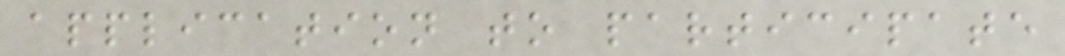application to participate
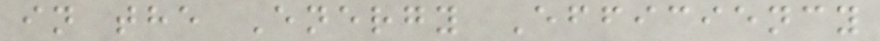in the Energy Efficiency
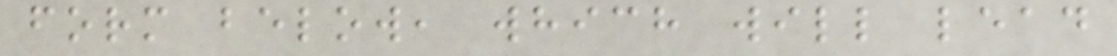form below, which will lead
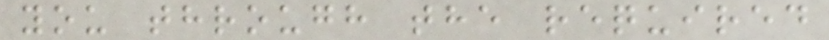you through the required
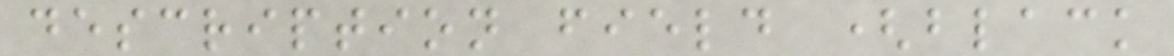description field (black
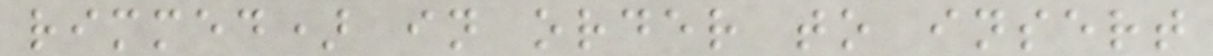rimmed) in order to insert
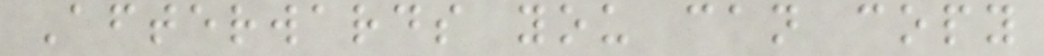Afterwards you can copy
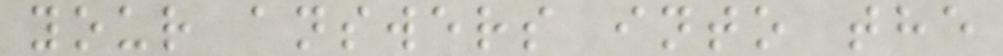your answers into the
